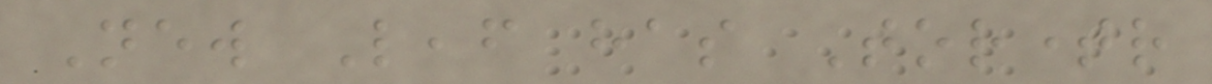New Leaf has Tortimer
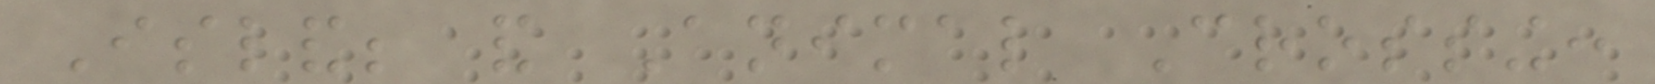Island; and Animal Crossing:
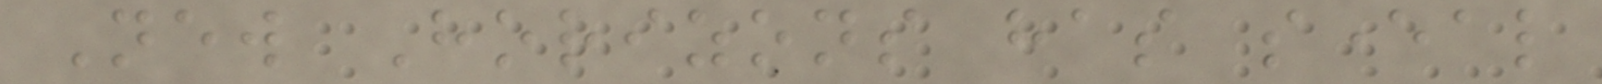New Horizons has several
